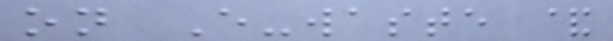on E-waste &
